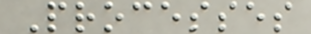Processes
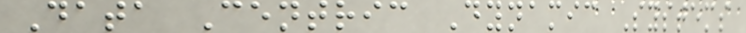Data Centric Dynamic Systems
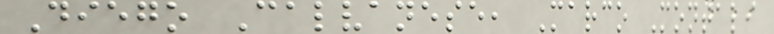Diego Calvanese, Marco Montali
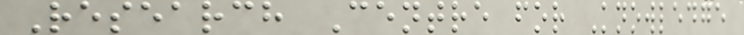Research Centre for Knowledge
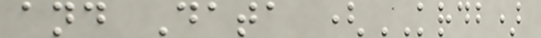and Data (KRDB)
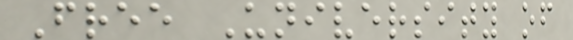Free University of
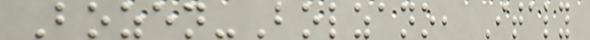Bozen-Bolzano, Italy
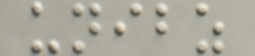unibz
